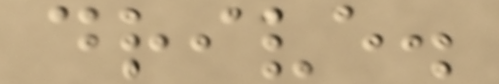drive.
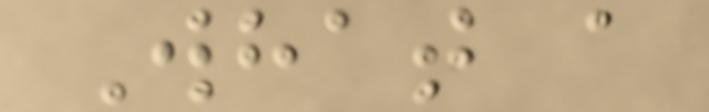What a
